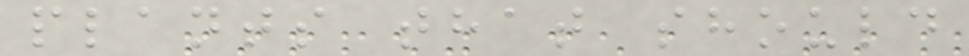plants that should
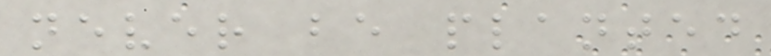never be planted
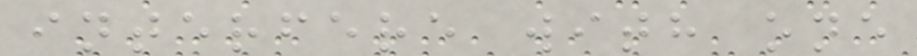interfere with one
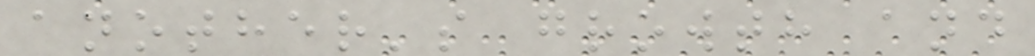another's growth and
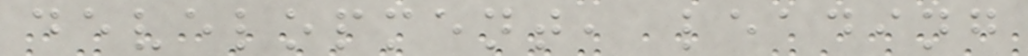development, leading
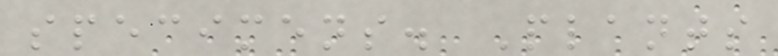specimens. Plants
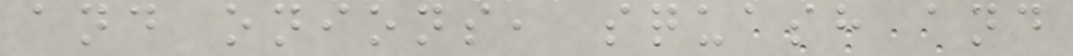and onions, squash and
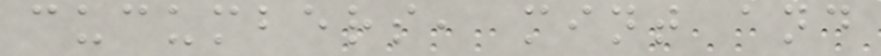cucumbers, mint and
